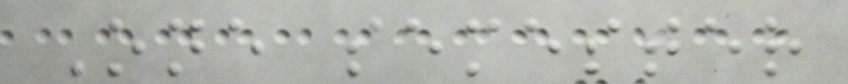One semester
